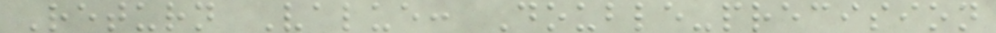Return Value: Double-precision
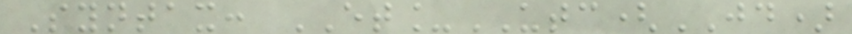Syntax: ET_UTC(JD)
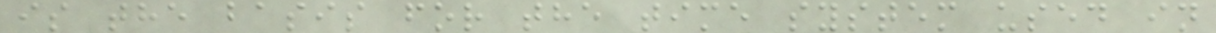is the basis for the time system used in
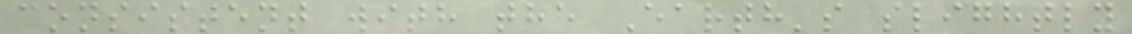consistent with the Earth's slightly
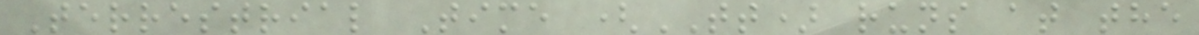Terrestrial Time (TT) runs at the
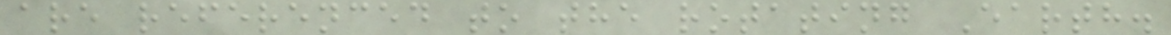are referenced to the rotating Earth.
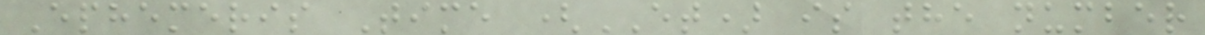Ephemeris Time (ET) is the number
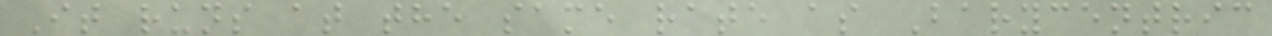It runs at the same rate as Barycentric
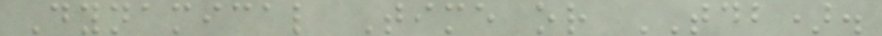Dynamical Time or TDB).
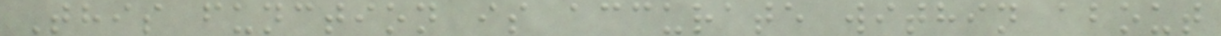This function is accurate within about
